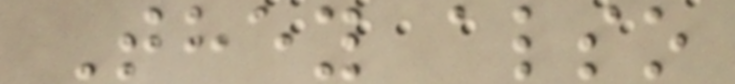They also
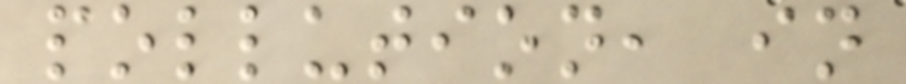pollution, in
